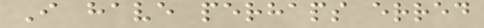I have perhaps erred
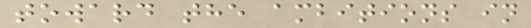toward the ambitions in
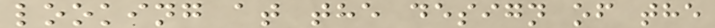looking at the design of the
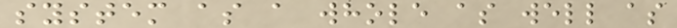system as a whole as well as
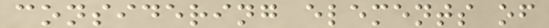considering elements of
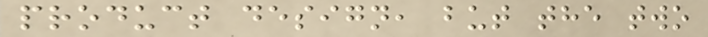product design, but the two
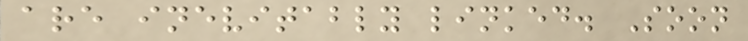are inevitably linked. Soon
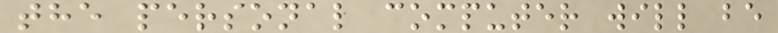the personal computer will be
